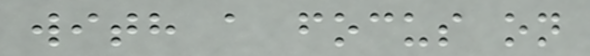with a focus on
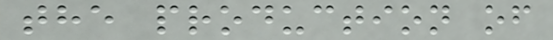the production of
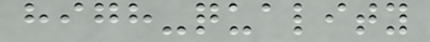high-quality
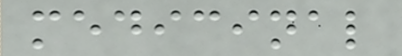medicinal
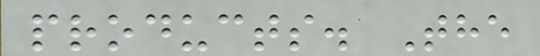products. The
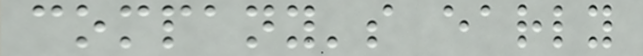company's early
